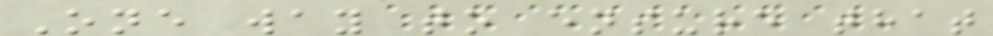One way to ensure that
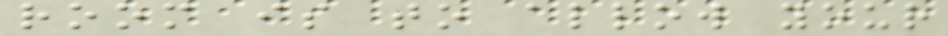room is to allow your
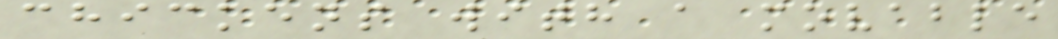chickens with a movable
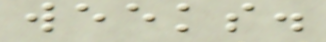weeks.
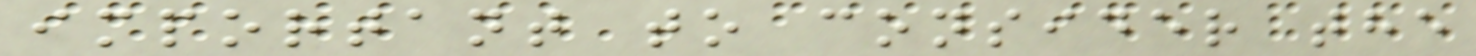important to consider the
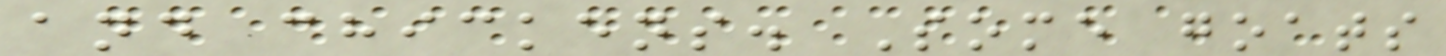and chickens. Some goats
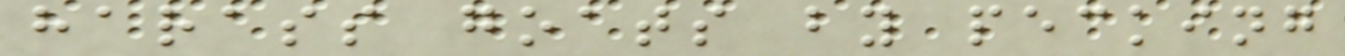harass goats by pecking
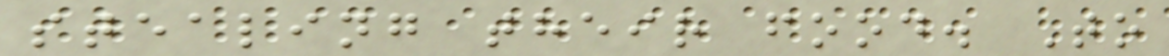stealing their food. To
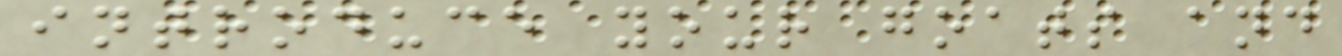introduce your goats and
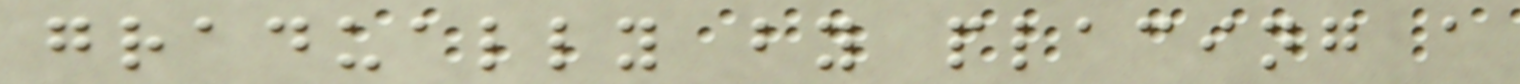gradually by placing a
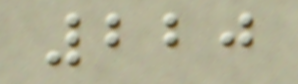220
